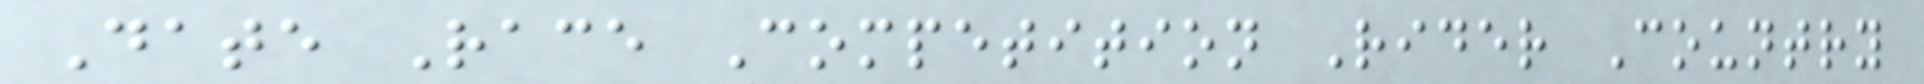Date Race Competition Rider Country
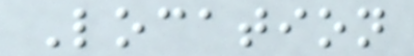Location
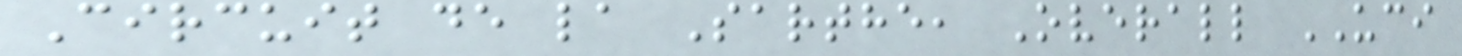Circuit de la Sarthe, Overall UCI
